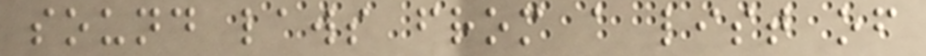sound laws from a list of
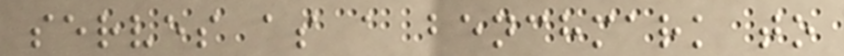serves as a benchmark to
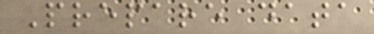Prepare data
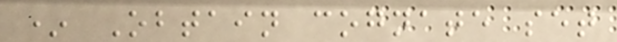* Obtain cognate set
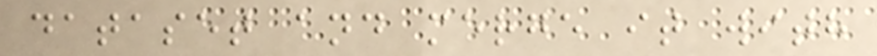dataset and merge it with
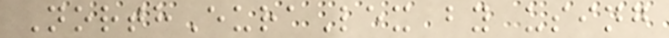NorthEuraLex by using
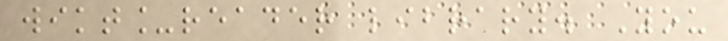wikt_reader library. You
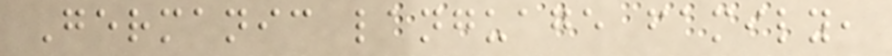Germanic language family,
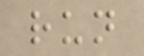run
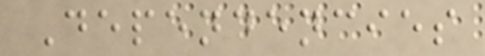Dependencies
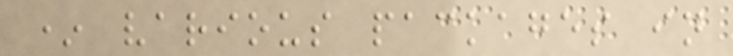* various packages in
